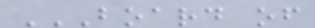BOARD OF
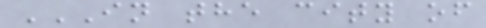IN THE CITY OF
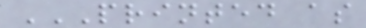PRINTED AS
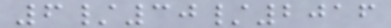6/30/2016
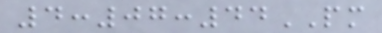4:07:44PM
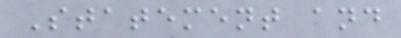Statement and
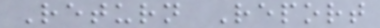Return Report
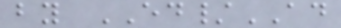by ED/AD
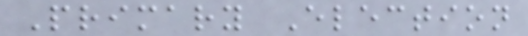Primary Election
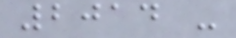2014 -
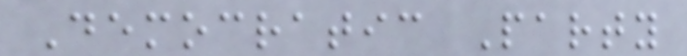Democratic Party
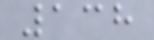138
